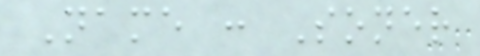Name : Soner
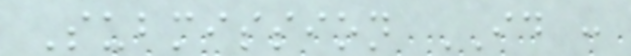Submission ID :
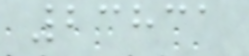23831
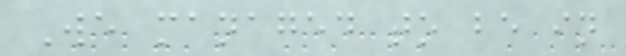We managed to be in
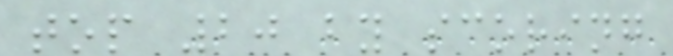top 20 by scoring
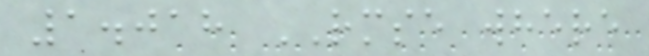1.018 RMSE where
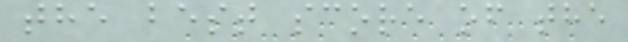the best score of the
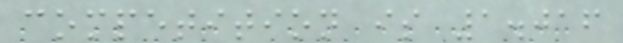competition is 1.016
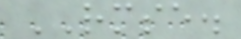RMSE.
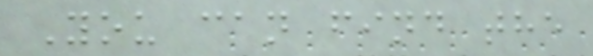You can find the
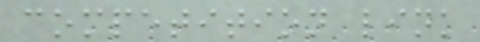competition link
